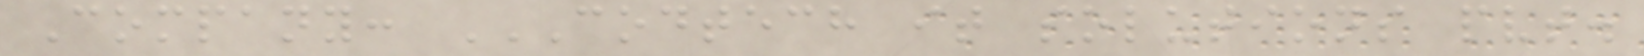Company: CODTECH IT SOLUTIONS PVT.
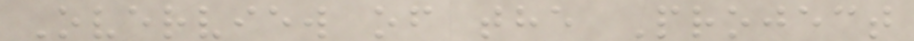Overview of the Project
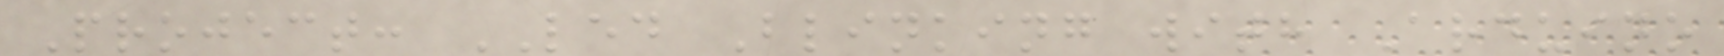Project: LED Blinking with Arduino
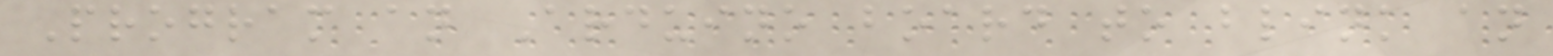Program an Arduino board to blink an
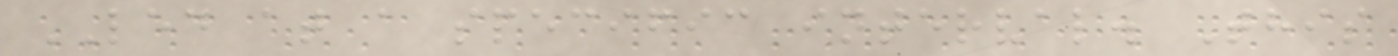LED at a specific interval. This
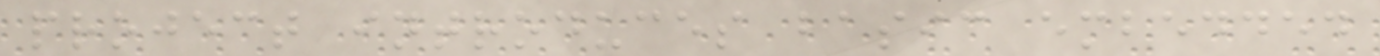project introduces basic embedded
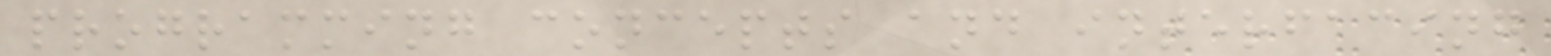programming concepts and interfacing
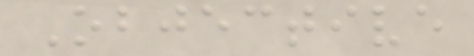Objective
